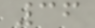36
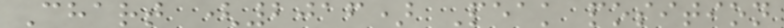Chart (2016) Peak position
